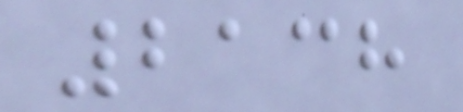2138
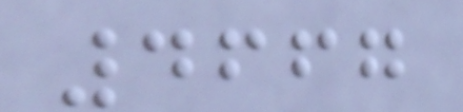4667
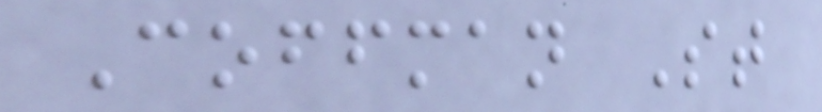Coffman St
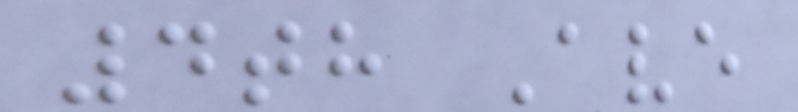4th Ave
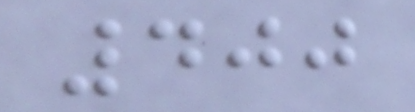400
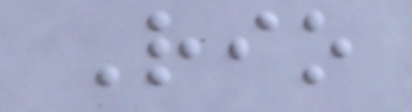Rio
